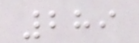289
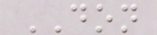DON
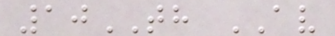10TH AV
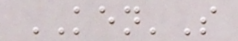KEN'S
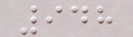948
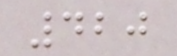420
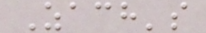Zach's
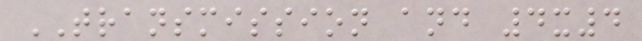TRANSMISSION and 4x4
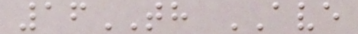16TH AVE
